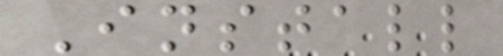Install
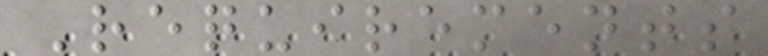Requirements
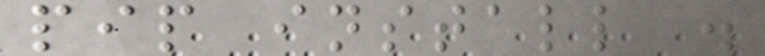pip install .
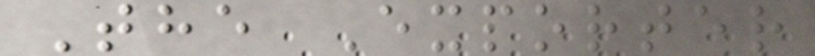The Exporter
